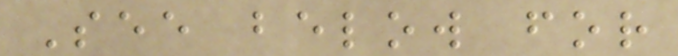See below for
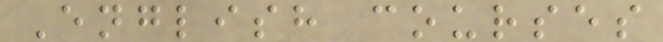English courses
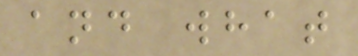and what
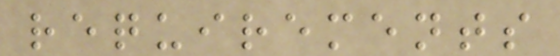requirements
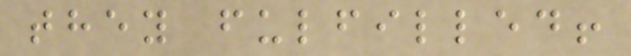they fulfilled!
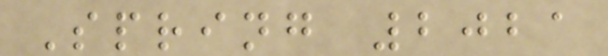Spring 2021
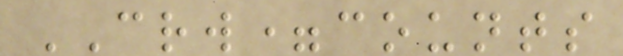CRW=counts
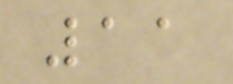11
